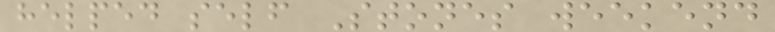helped self Stones weekend
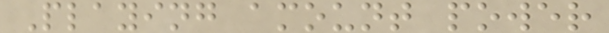Playing amount power
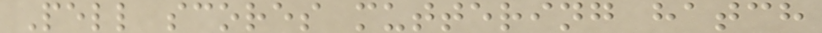Pell scores muttering hatch
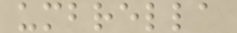umbrella
